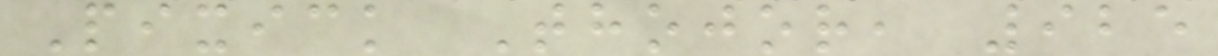Pixick Thojor, 925
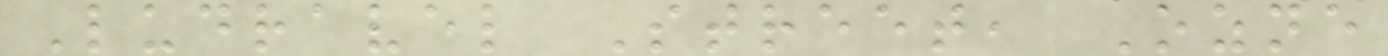Ludravel Street, Ozne
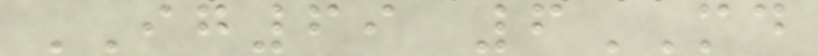IG69 6MD
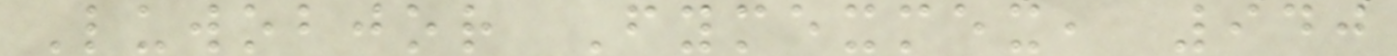Luwobjor Fymexmex, 940
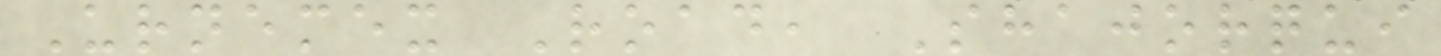Urnemex Road, Shajorqui
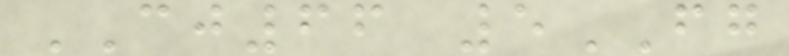CJ66 5FG
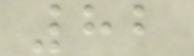82
